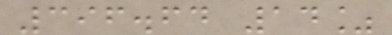396.64 14%
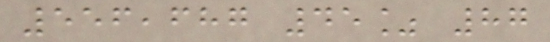556,687 45% 87
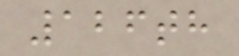126th
